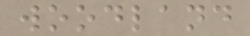woodland
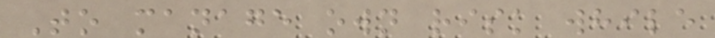To manage own risk while
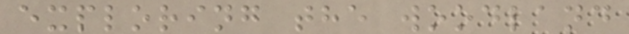exploring the woodland
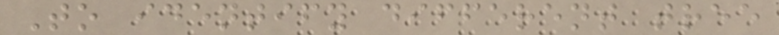To identify different tree
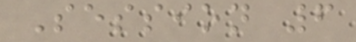Session 6
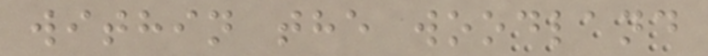within the woodland
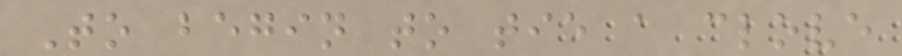To begin to tie a clove
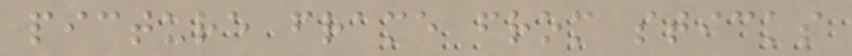picture frame from sticks
